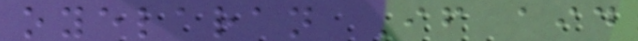oyelaran If aid
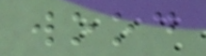wood
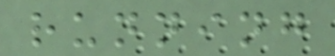running
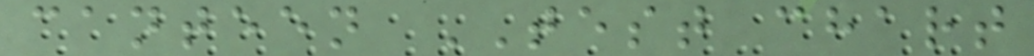canteen TEST chart
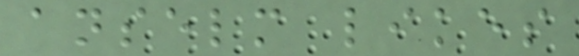anselm likes
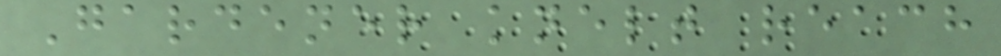Gardener knelt reach
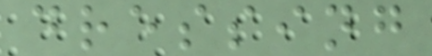dressing
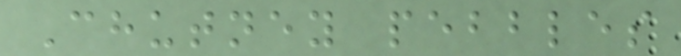Chutney pebbles
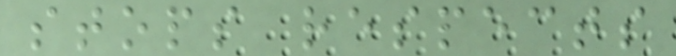stops respects
